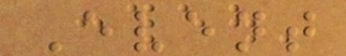Event
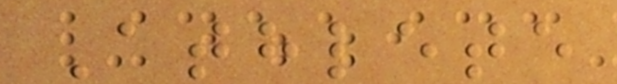Athlete
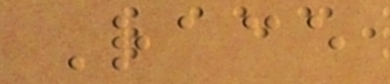Race
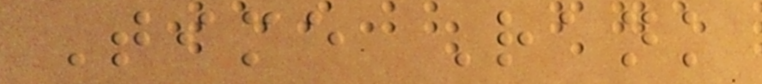Time Rank
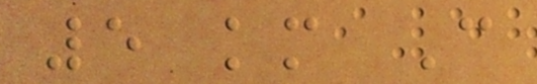5 km C
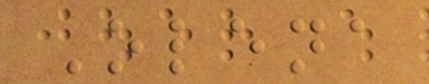Olena
